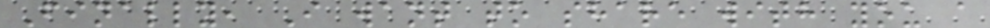Finally, I want to share with you a
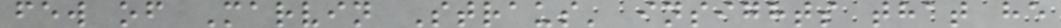few of Marvin Straus' insights that he
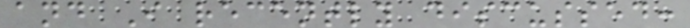and I recently discussed:
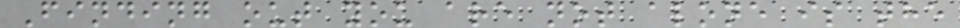Finding out you are not alone is the
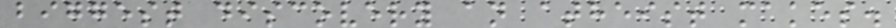biggest discovery an atheist makes.
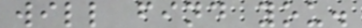will find you.
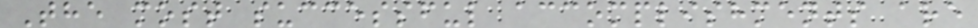The most successful accomplishments are
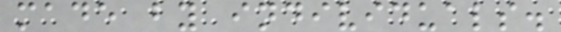made by individuals.
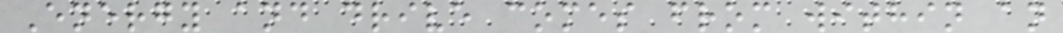Energy and drive comes from within an
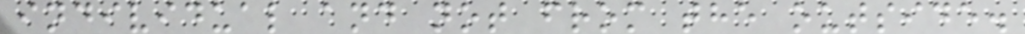individual and not from the outside.
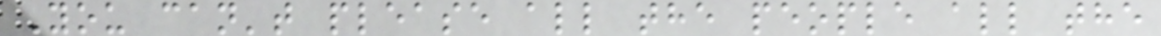You can't please all the people all the
